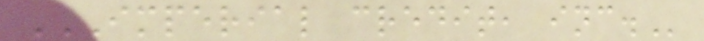IMPERIAL CREDIT, INC.
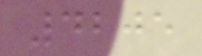4205
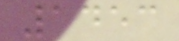1453
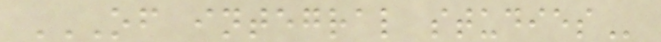OF INTEGRAL STUDIES
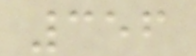356
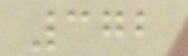372
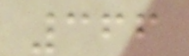366
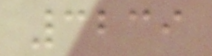3239
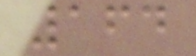164
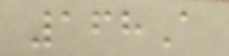168A
